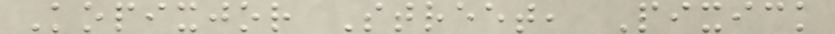Kopixjor Street, Pixick
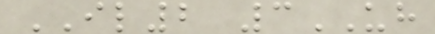IL2 3UH
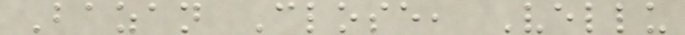Bazan Close, Vellu
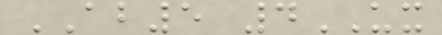AB5 4UX
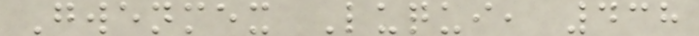Gwenmex Luqui, 438
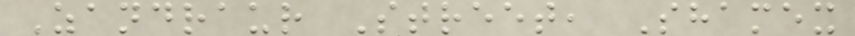Zandraur Street, Shamex
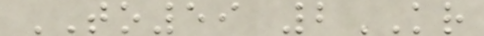TO59 2KR
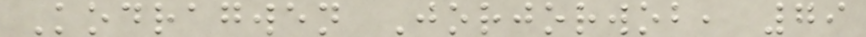Kodragwen Jorjorwob, 79
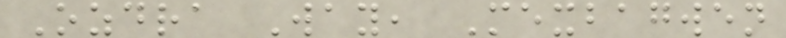Ozdra Way, Mexbagwen
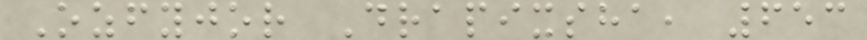Ozfyjor Drapixsha, 653
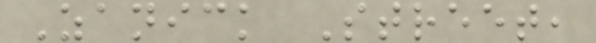Zanick Street,
